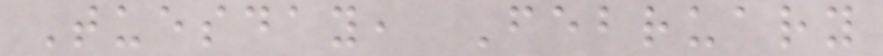Tuesday, February
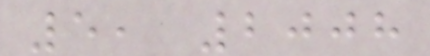5, 2008
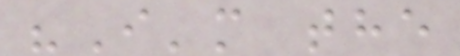"I'm the
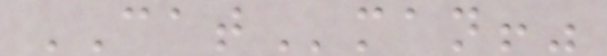CATman!"
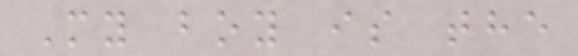My boy is the
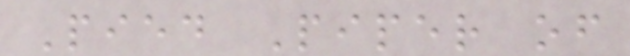Pied Piper of
